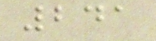241
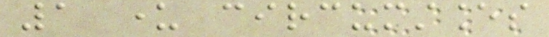1 under circumstances
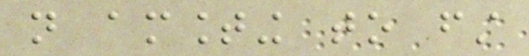not amounting to first
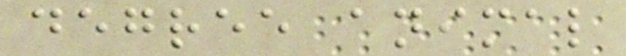degree animal
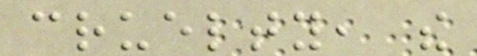cruelty, the
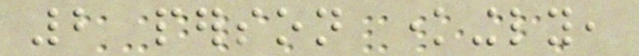2 person knowingly,
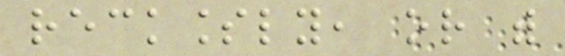recklessly, or with
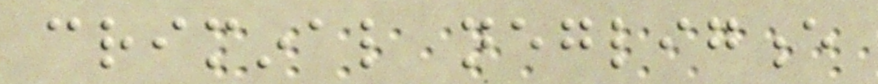criminal negligence
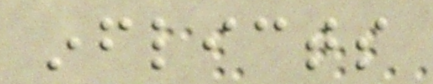inflicts
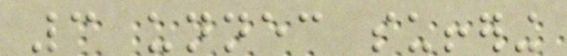3 unnecessary suffering
